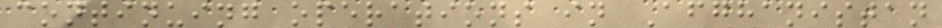continuing operations in Afghanistan
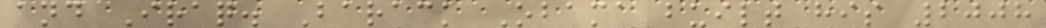and Iraq. Barack Obama built his 2008
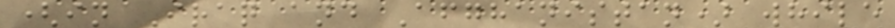(in Iraq and Afghanistan) while
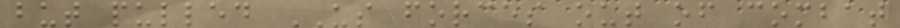but pulled US forces out of combat
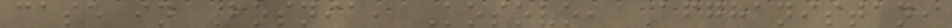case in Bosnia, Kosovo, Afghanistan,
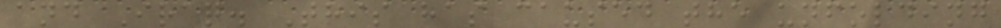and Iraq. This has caused the unfolding
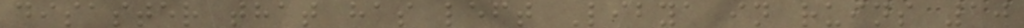disaster that has left Libya in ruins 10
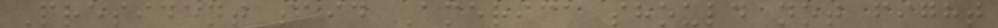President said America should not fight
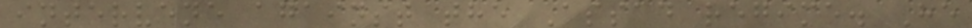intervene against the Assad regime. He
